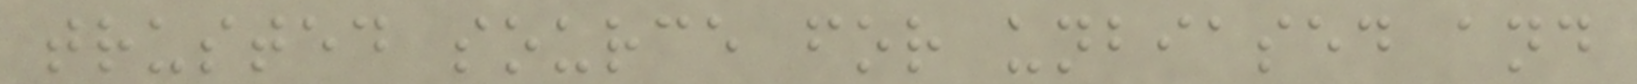trusted source for unbiased and
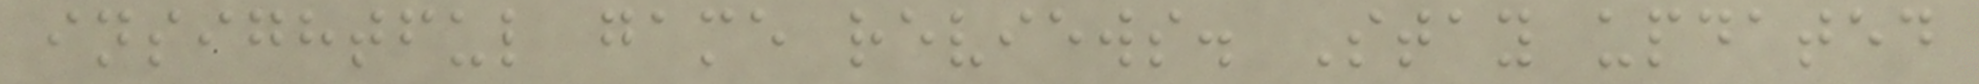insightful game reviews. Stay updated
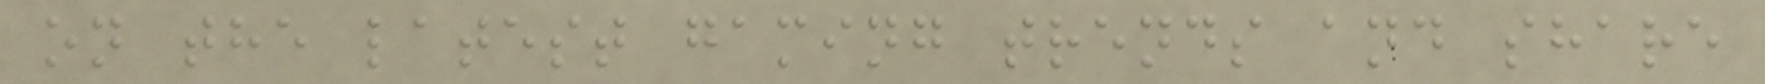on the latest gaming trends and share
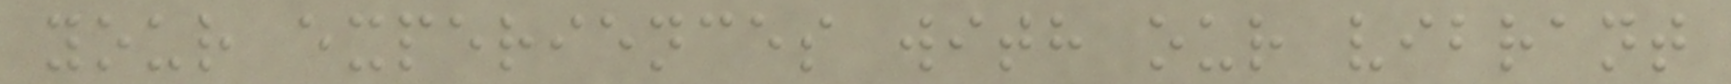your experiences with our vibrant
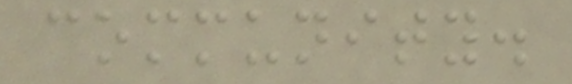community.
